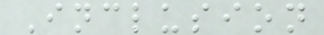Inclusion
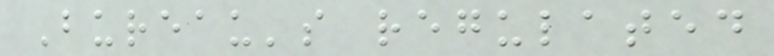Bureau's regulated
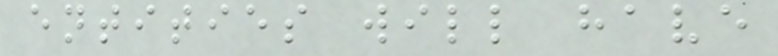entities will have
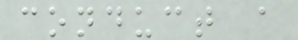conduct a
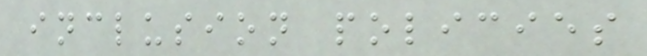inclusion policies
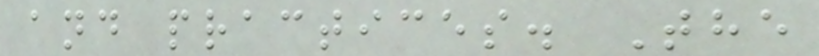and practices. The
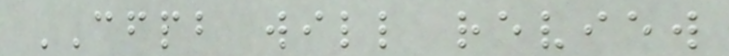CFPB will review
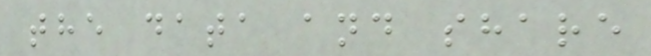the data and share
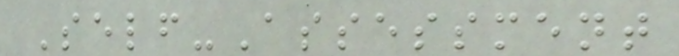Self-Assessment
